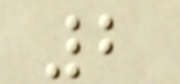2
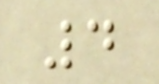4
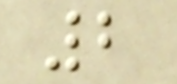2
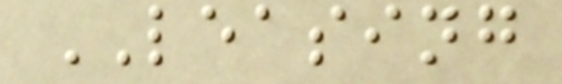LEASING
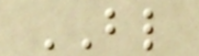BL
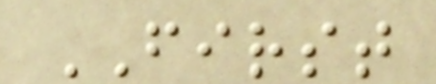FIRST
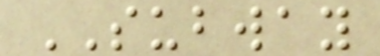SUBWAY
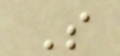S
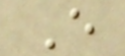E
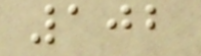102
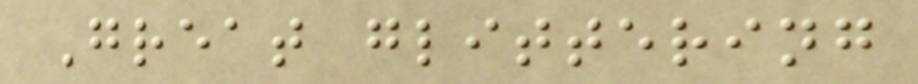Great glittering
